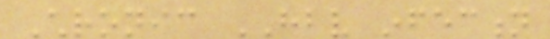Chronic HBV infection
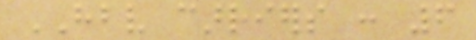HBV carriers : 6
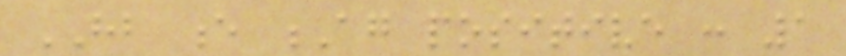HB e Ag positive : 1
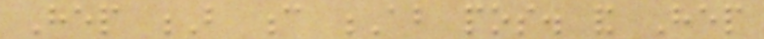Hep B c Ab pos. and Hep
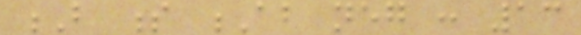B s Ab neg : 13
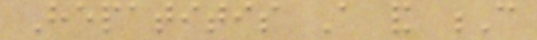Hepatitis A and C
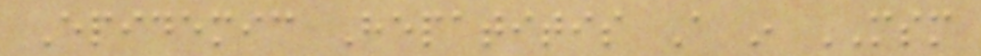Epidemic Hepatitis A in MSM
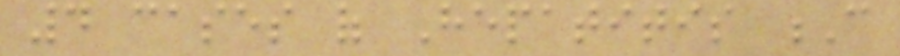4 cases of Hepatitis C
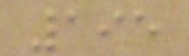195
